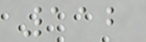112
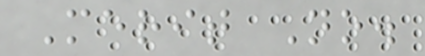Merit No.
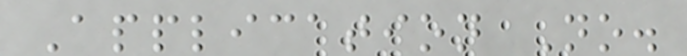Application No.
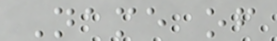Name of
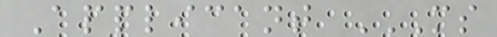Applicant MS
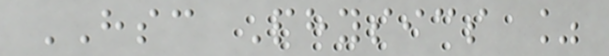HSC Physics %
